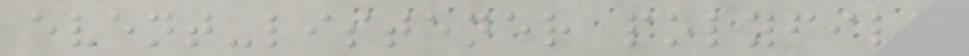event-listener polyfill
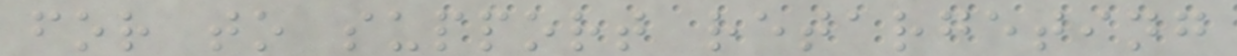for to support retargeting
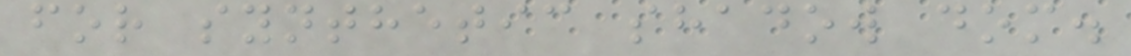for synthetic shadow dom.
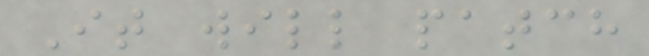It will patch
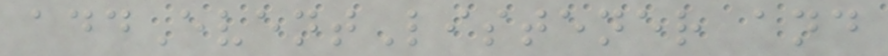addEventListener and
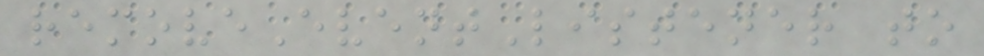removeEventListener to
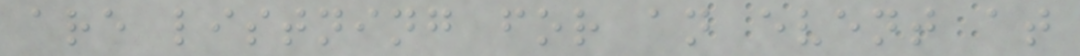are listning for an event at
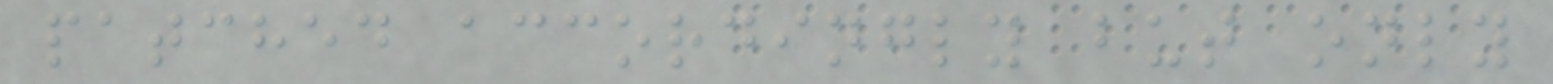patched accordingly but only
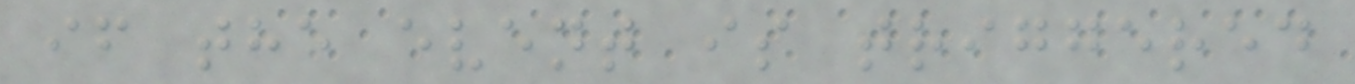if the event is triggered
